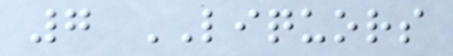7 LIQUORS
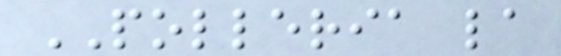POLLERIA la
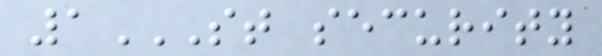1ST SECURITY
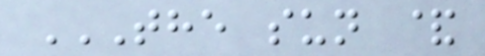THE SUN &
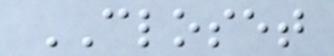CLOSET
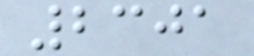2301
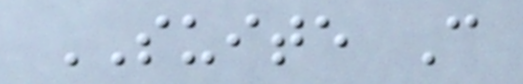SUITE C
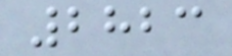2823
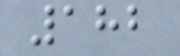182
